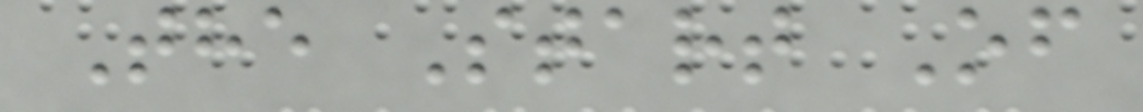The Start Of
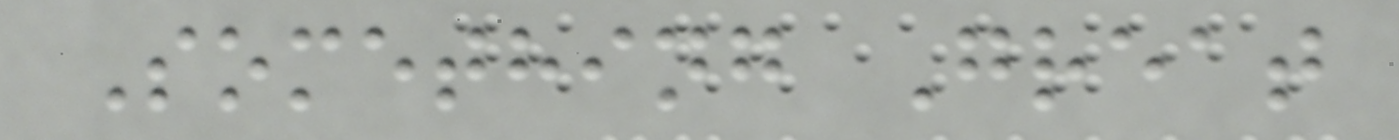Something Great
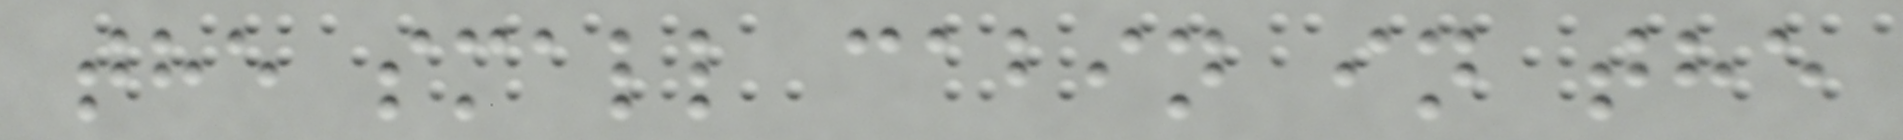the small cabin in the
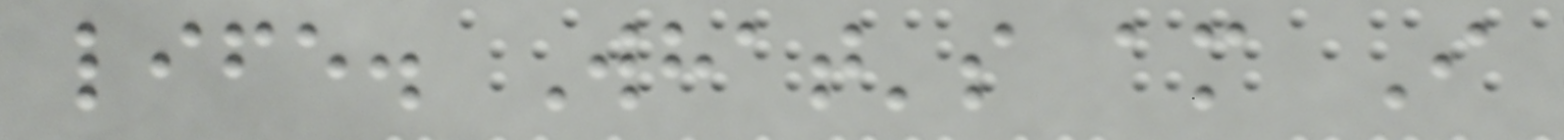life. What's am I
